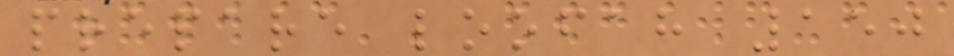prepare loofah 150
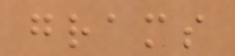grams
